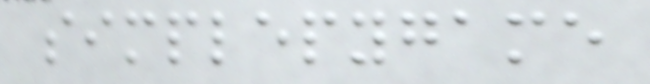simplepygame
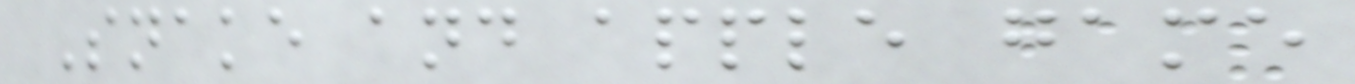Snake and apple game
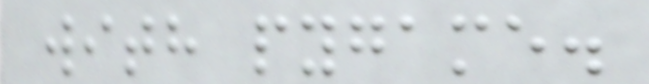with pygame.
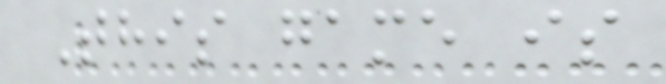This game is
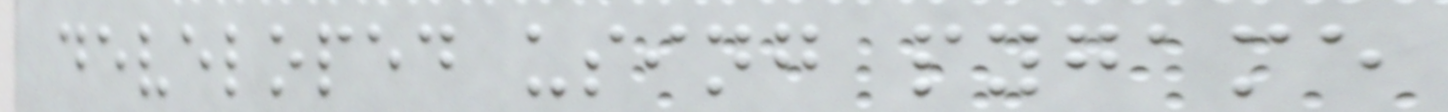developed using pygame
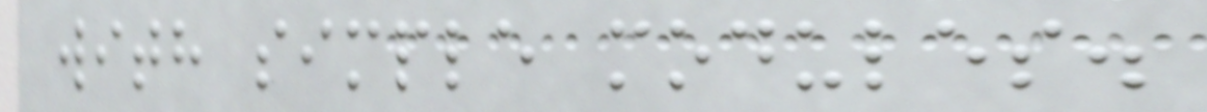with simple modules.
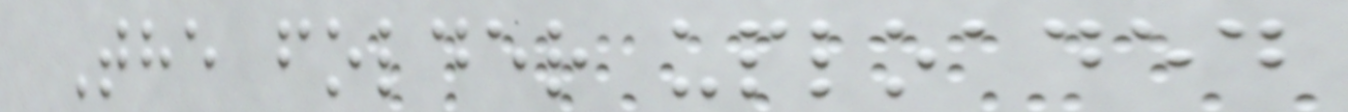The folder uploaded
